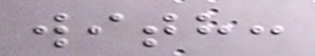with:
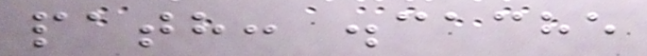path: .cache
